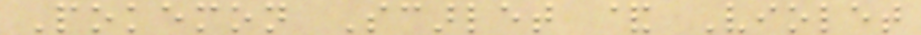Pokemon Scarlet & Violet
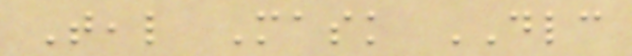Teal Mask DLC
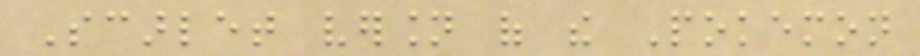Scarlet version of the Pokemon
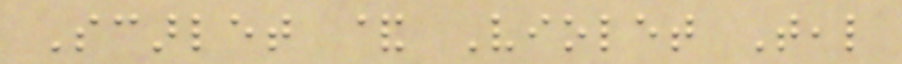Scarlet & Violet Teal
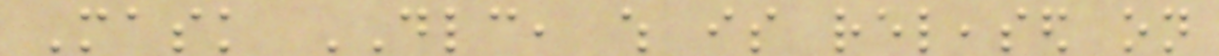Mask DLC, which is released on
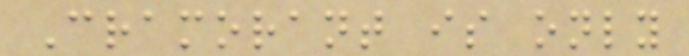Cramorant is only
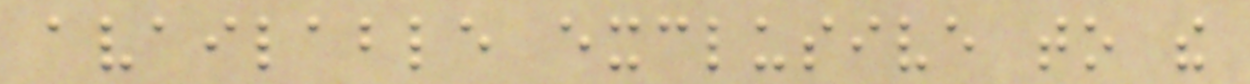available exclusive to the
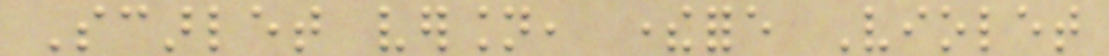Scarlet version, therefore Violet
